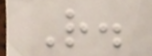R.
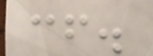cf.
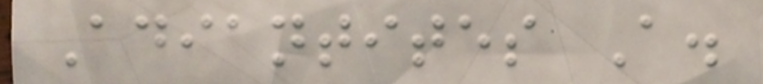Adiantites A.
